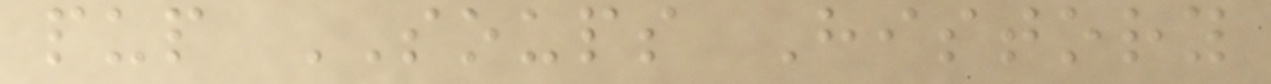pup SOUPS History
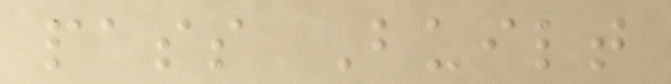pass Built
